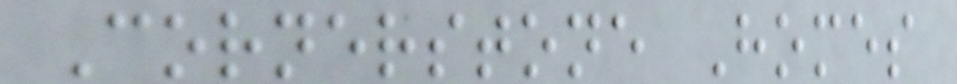Cornerstone Homes
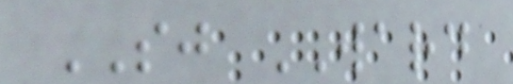SJ WARD
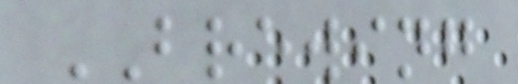BREWING
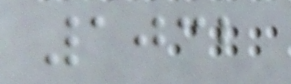1032
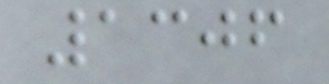1306
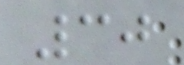30
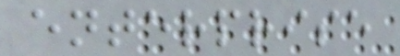enterprise
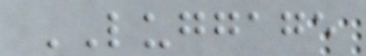LUGGAGE
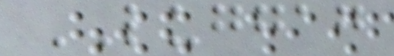LUGGAG
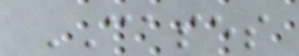CASES
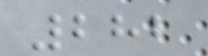282
